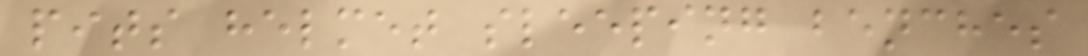pits helmet sleeping benches
